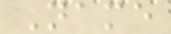Name
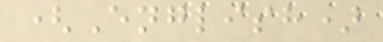(English)
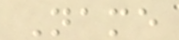Name
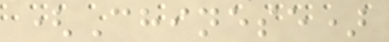(Chinese)
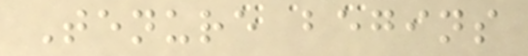Tenure begins
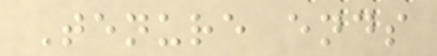Tenure ends
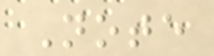Note
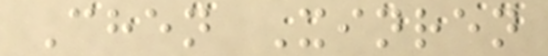Chen Xinren
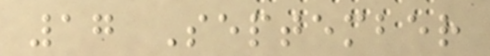17 September
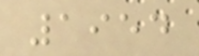1954
